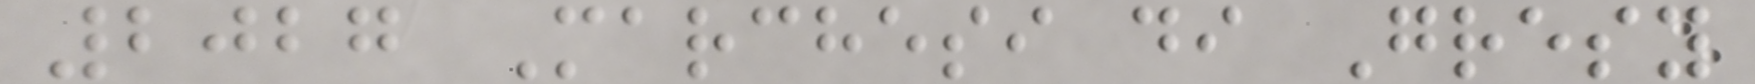2027 Marchesi di Gresy
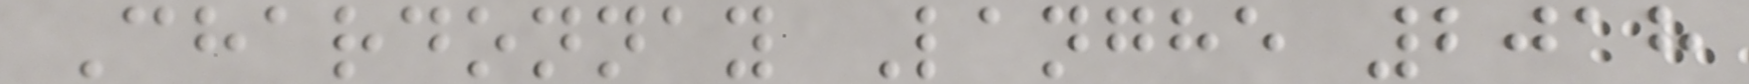Chardonnay Langhe 2018
